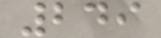249
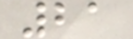21
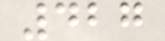427
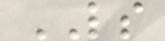LS
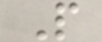P
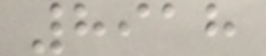8918
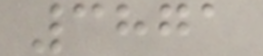3871
